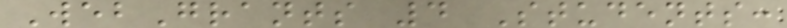WebGrants 4 Students:
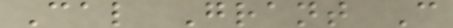Cal Grant C
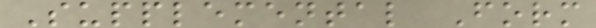Supplemental Form
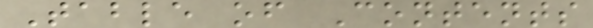Table of Contents
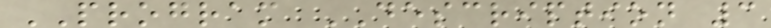PROGRAM DESCRIPTION 3
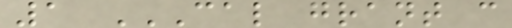1 CAL GRANT C
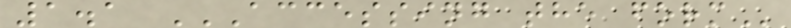1.1 ACCESSING THE FORM
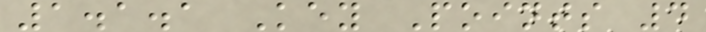1.1.1 Key Points 4
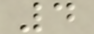4
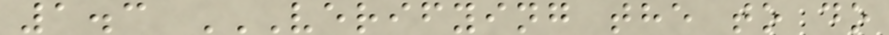1.3 VERIFYING THE TO DO
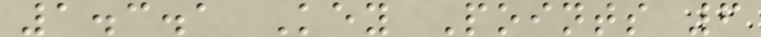1.3.1 Key Points 6
